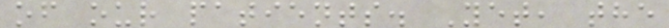of our patients. Yet, the
